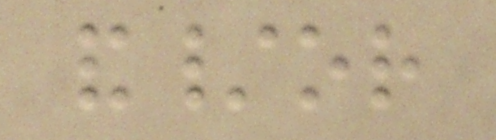and/or
